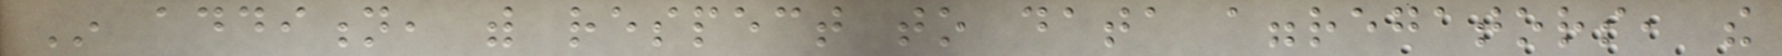In addition, with respect to data aggregators, the
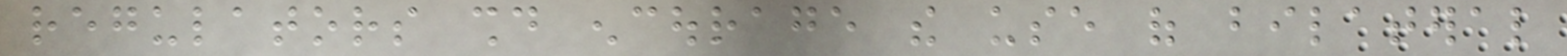regulators should encourage the use of bilateral
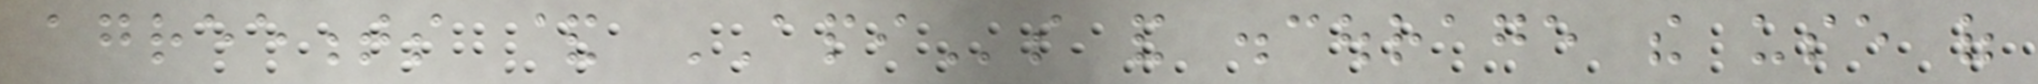agreements & APIs and discourage the use of
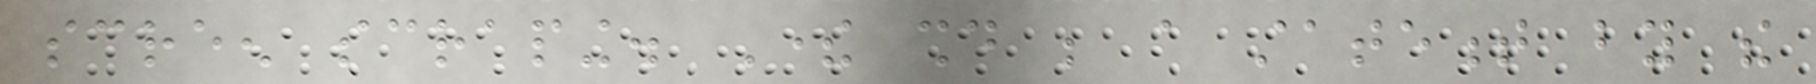screen scraping. There should be a statement by the
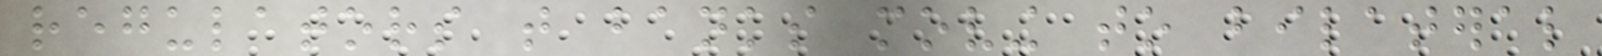regulators that banks moving to bilateral
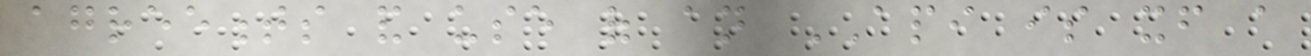agreements and use of an API is itself a
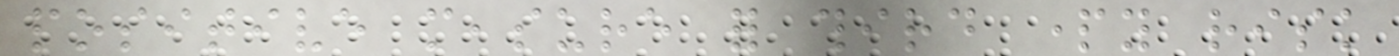positive measure for third party risk
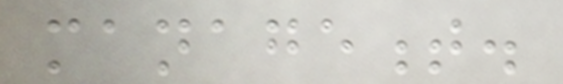management.
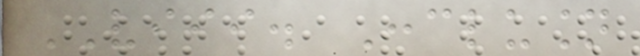VIII. Conclusion
